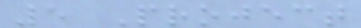5 Project
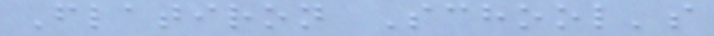Flatiron School's
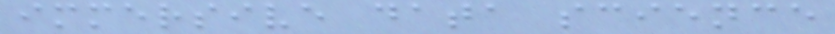immersive data science
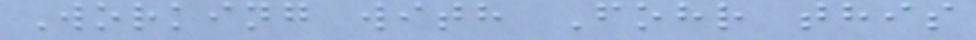Working with Fohr this
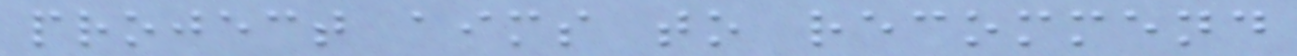project aims to recommend
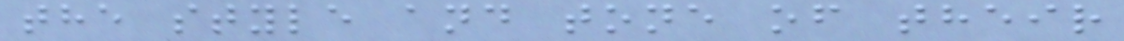the style and tone of their
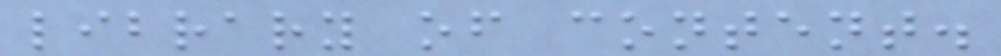library of content.
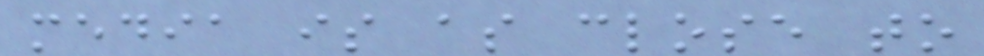media is as close to
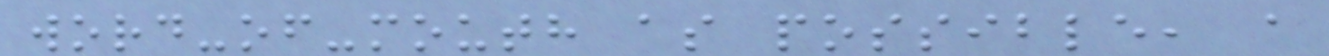word-of-mouth as possible, a
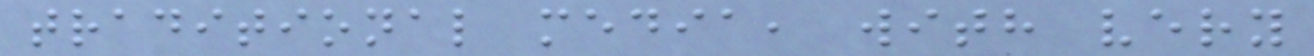traditional media, with very
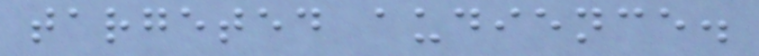targeted audience.
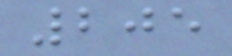205
